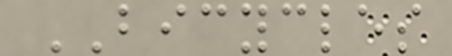BICYCLES
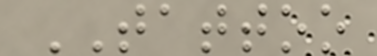TATTOO
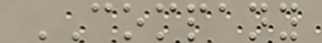COMPANY
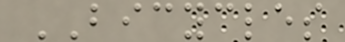BICYCLES
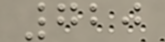720
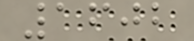1602
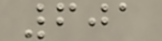601
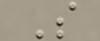S
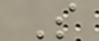S
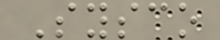Sysco
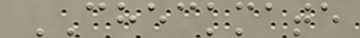CHECKMATE
